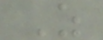Z
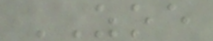ZOE
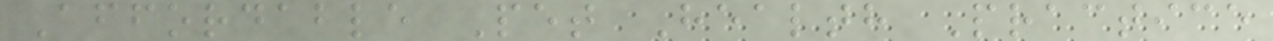Affordable Pet Health Practice
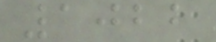1022
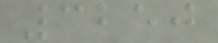3250
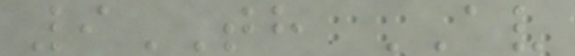9TH AV
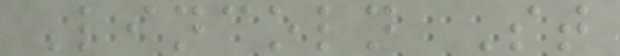Lincoln St
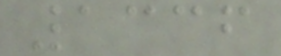1336
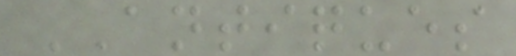ANTIQUES
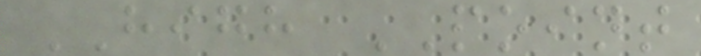HIGH POINT
